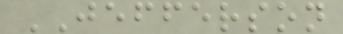JEFFERSON
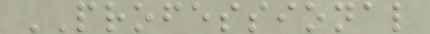PROFESSIONAL
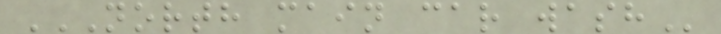NORTH MAIN CAR WASH
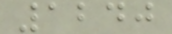1240
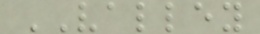VALLEY
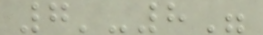7'-8"
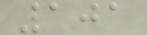101
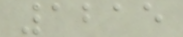1215
